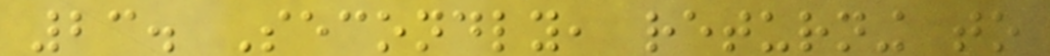23. Secondly, returning to
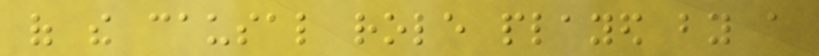of the causal role played by a
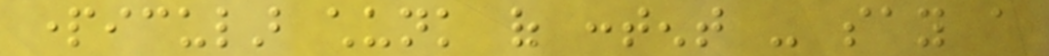particular chunk of content - say a
